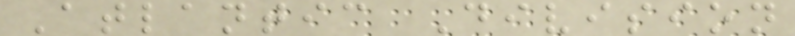Atlantic Division
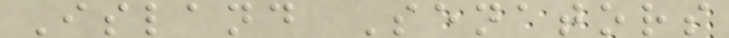Island Senators
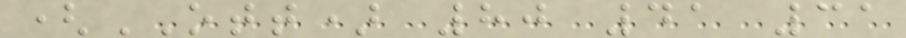(OTT) 80 41 31
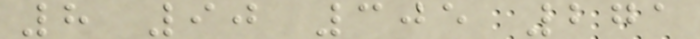8 90 305 271
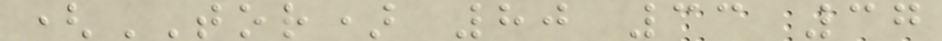(TOR) 80 33 37
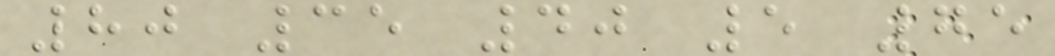80 35 40 5 75
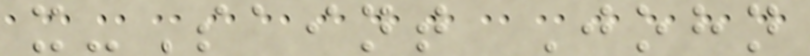x-Saint John
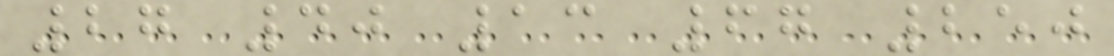27 40 13 67 250
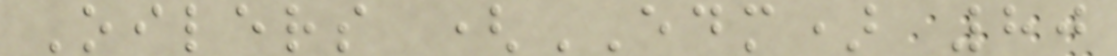Oilers (EDM) 80
